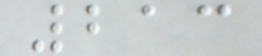213
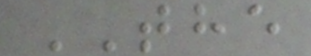THE
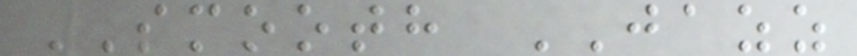SMOOTH JAZZ
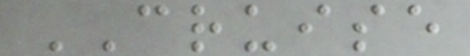CRUISE
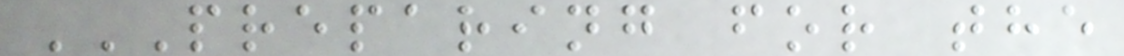PREPARING FOR THE
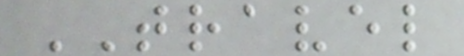TRAVEL
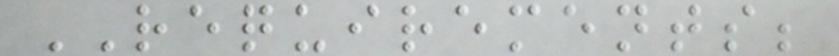REQUIREMENTS;
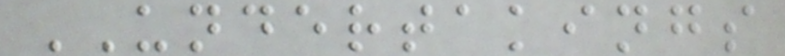UNDERTAKINGS
